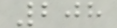208
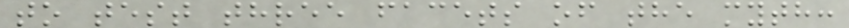to test three facets of the myth:
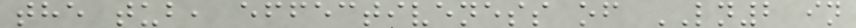the tub, effectiveness of LN2 in
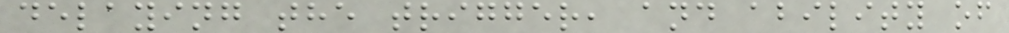delaying the trigger, and ability of
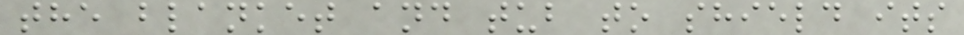the blanket and tub to shield its
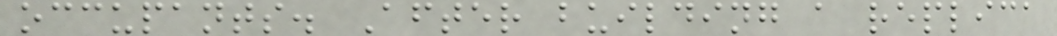occupants. After building a replica
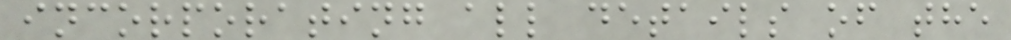incorporating all details of the
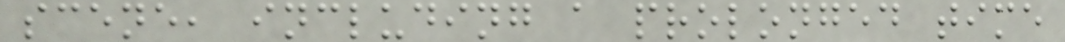scene, including a prolonged time
